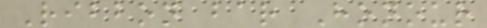Ribbon bar Honour
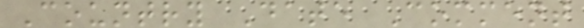Country Date Comment
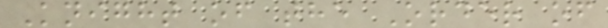Knight of the Order of
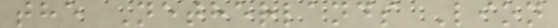the Netherlands Lion
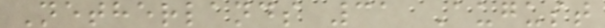Netherlands 31 August
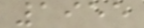1955
